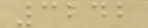3242
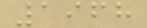1968
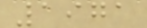1971
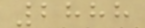2888
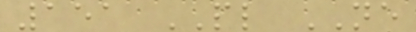151 PL NE
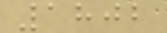1802
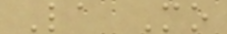La Mo
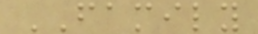FAMILY
